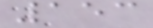153
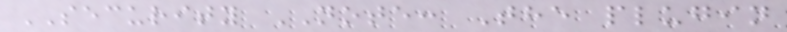SECURITY NOTE: The plugin
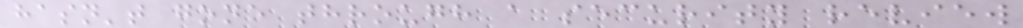hasn't gone through a security review
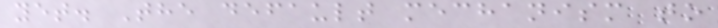yet. The default mechanism to
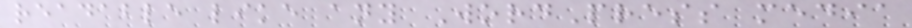readable like any WordPress media
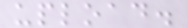upload.
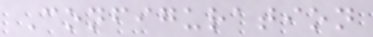Configuration
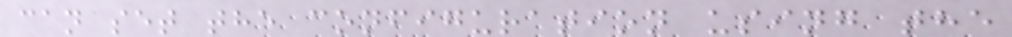can set the configuration using the
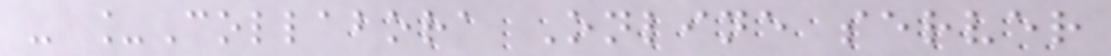- _Collabora Online server
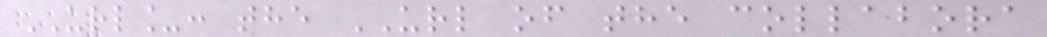URL_: the URL of the collabora
